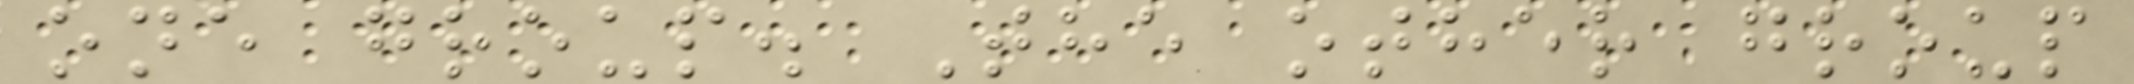one group. The other group
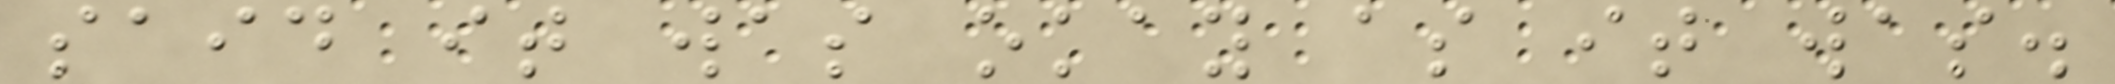said it was okay as it was.
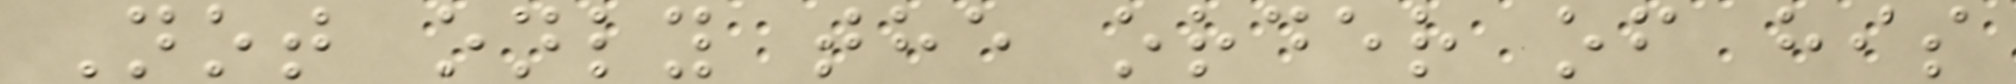Not only the order of his
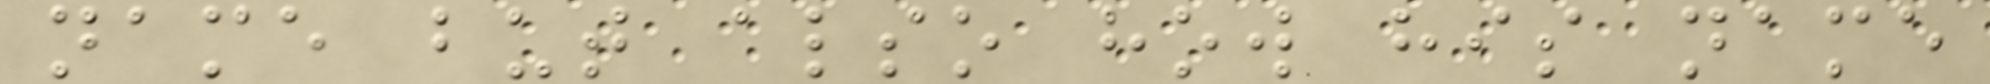name but also how his name
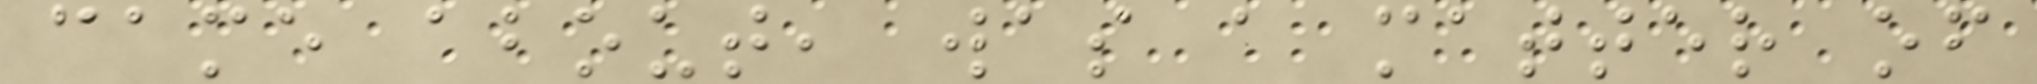came about, was a matter of
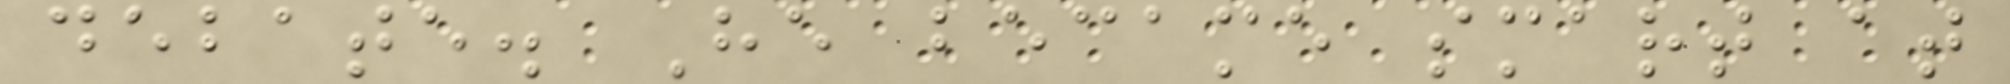debate. He became smart at
